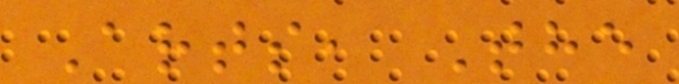Arts, The
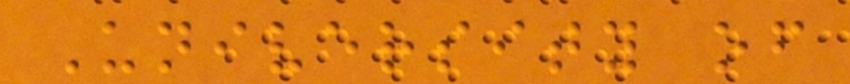University of
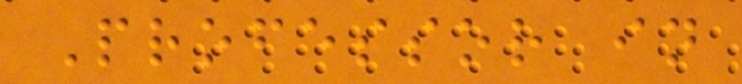Professor in
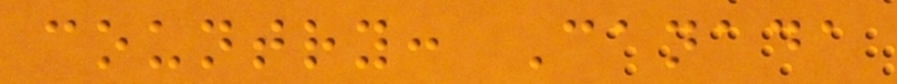country: Canada
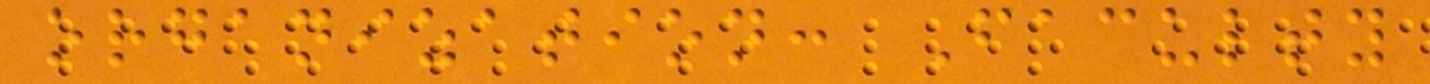organization: Faculty
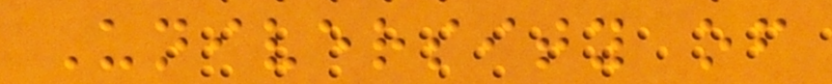University of
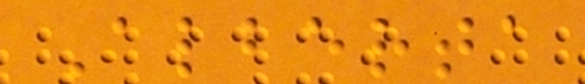Alberta
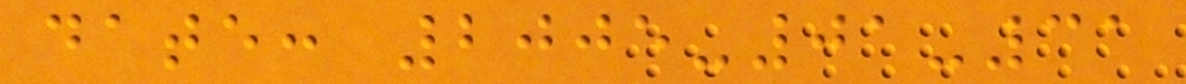date: 2005-01-31
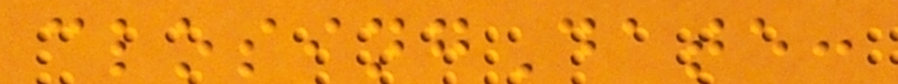closingDate:
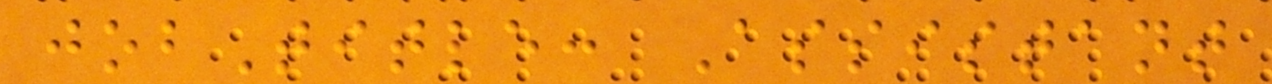jobTitle: Assistant
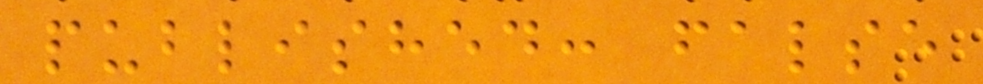published: false
